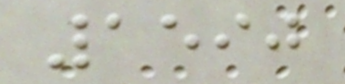1590
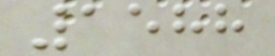1588
